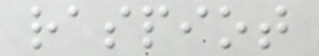raspiot
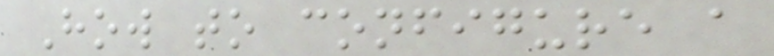How to configure a
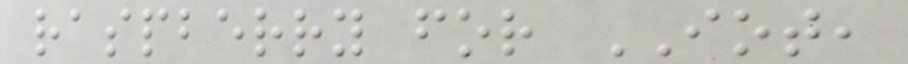raspberry for IOT,
